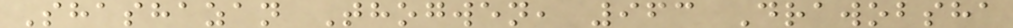Shashazan Thogwen, 963 Drawobsha
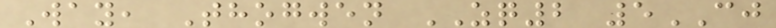Way, Thogwen ZQ2 5CJ
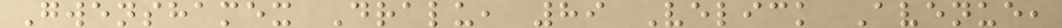Gwenshamex Dralu, 89 Velick Avenue,
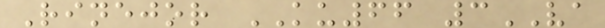Rinejor KU66 3VA
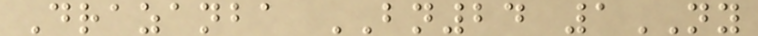Drazanba BN24 1NY
